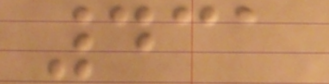431
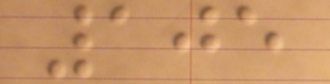105
